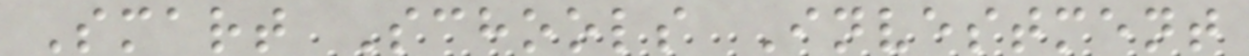Smart Schools Investment
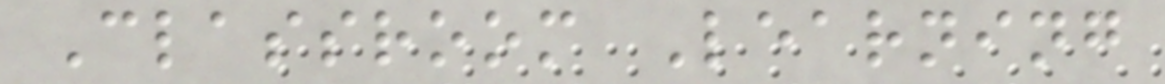Classroom Learning
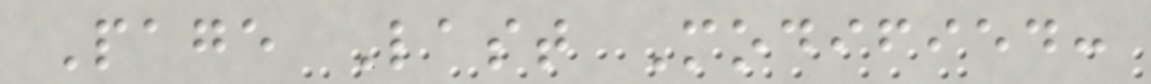Page Last Modified:
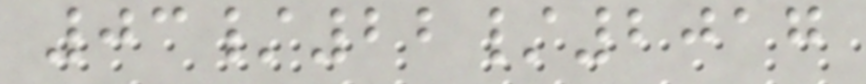03/22/2017
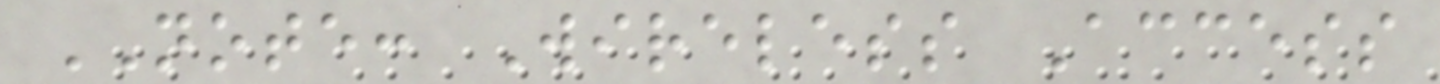NOTE: Wireless Access
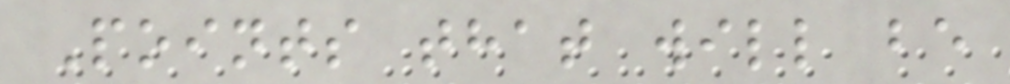Points that will be
